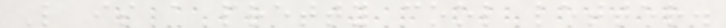L is a pretty cool letter.
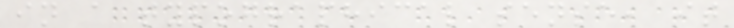in a typographical sense, it
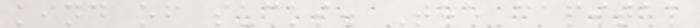kind of sucks. The capital
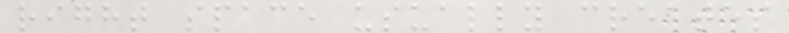right space usually creates
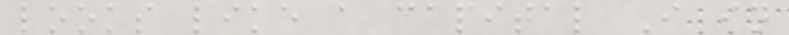looks like a capital I in
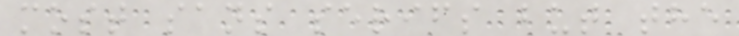most sans serifs but the
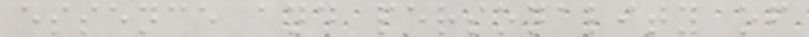essence and personality of
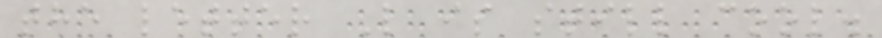the letter L is still cool.
